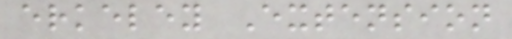erkeley Extension
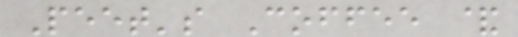Peet's Coffee &
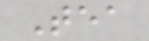Tea
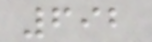692
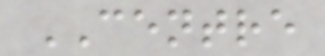CENTRE
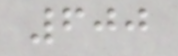600
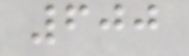600
